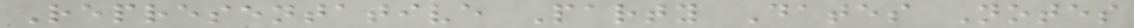Representative Party Dates Notes
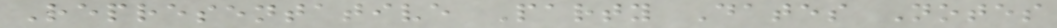Representative Party Dates Notes
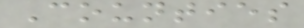Counties
